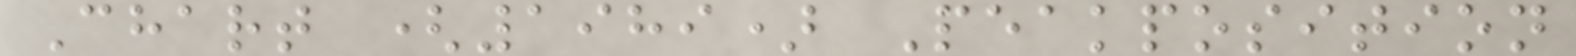Chart (1989) Peakposition
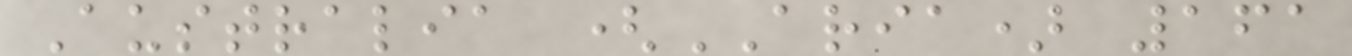Australia (ARIA) 161
